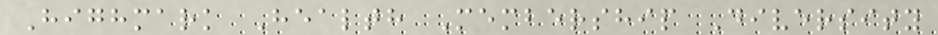Highmark Health Membership Diversity
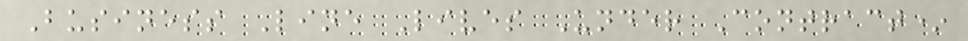Business Line Lives Under Contract*
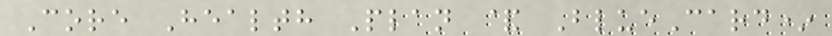Core Health Plan & BlueCard*
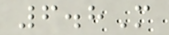6.8M
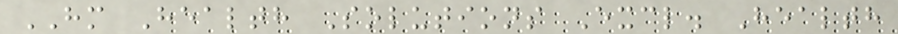HM Health Solutions Excl. Health
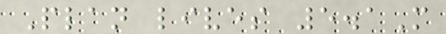Plan lives 5.1M
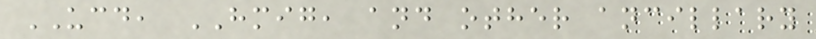UCD, HMIG, and other ancillary
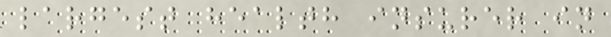largest health insurer in
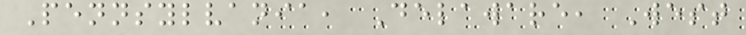Pennsylvania, Delaware, West
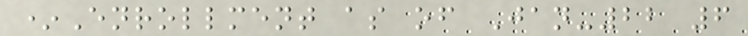*Enrollment as of Jan-22 6
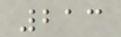213
